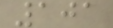101
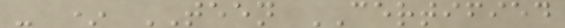- * TEEN CERTIFIED
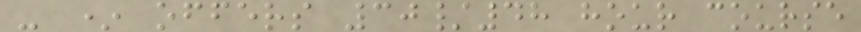- * offers 30/48 hour course
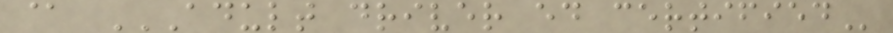@ ADULT DRIVER ED CERTIFIED
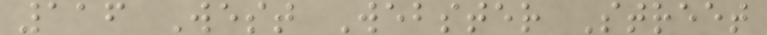116 West Webster Street
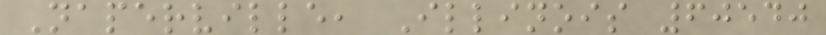Naperville, Illinois 60540
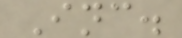Inc.
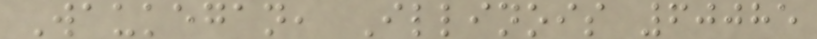Waukegan, Illinois 60085
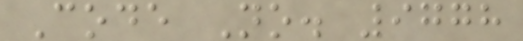Code No. 9778
